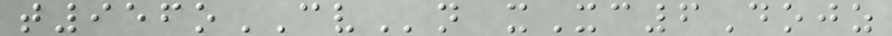t956oCVn xXc6Dojz
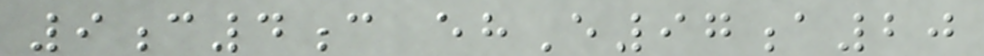9c4c ehE97a20
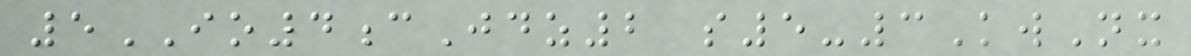5IO4cJdz2 s5-3KwNx
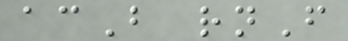acB rnF
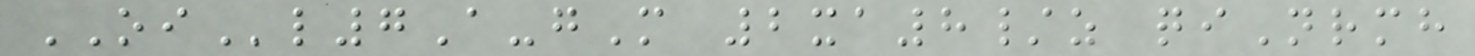OIl7A-gM 2xa8/z qiNrmh
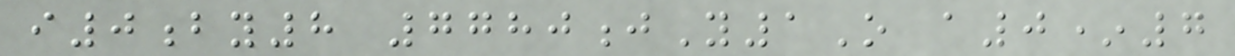i0by8 7780jY1O a0*7
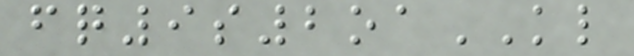fq9s2oaKL
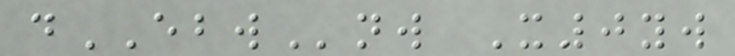dEBWnw X0yw
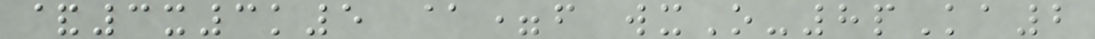&3x3k5 @=f wxO-8pKa2
